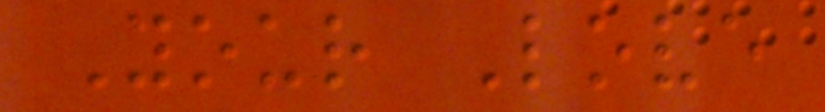Your Love
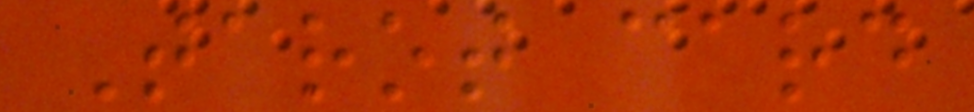Tarot card
